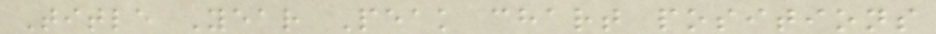Title Year Peak chart positions
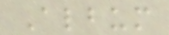Album
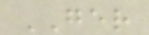GER
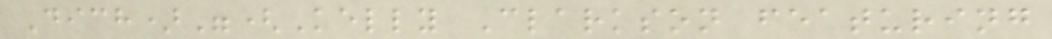Dich)"(Kelly Clarkson featuring
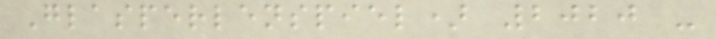Glasperlenspiel) 2020 -
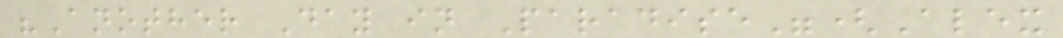"Another Day in Paradise"(Alex
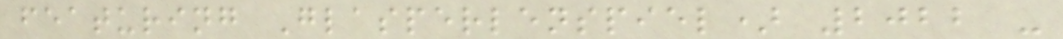featuring Glasperlenspiel) 2022 -
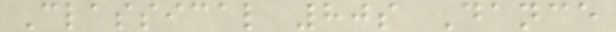Classical 80s Dance
